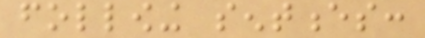following sentences:
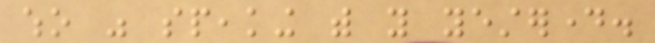who was speaking with you yesterday.
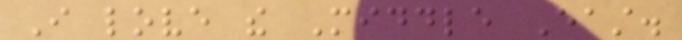I love the Middle East.
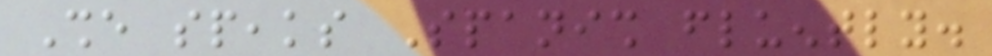She speaks Spanish fluently.
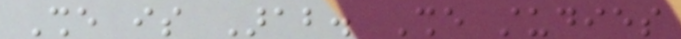She is Arab. She studies
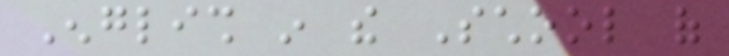English in the School of
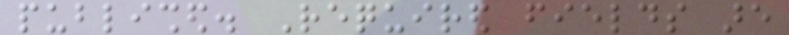published. Required fields are
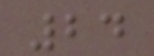24
